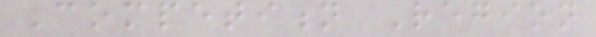Competition Region
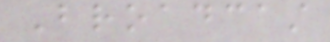Broadcast
